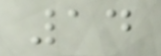14
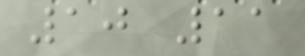10 11
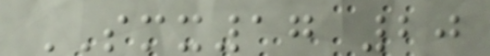SMX17 20
